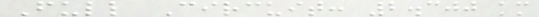Full Circuit: 2.300 km
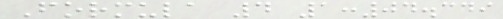Formula 4 1:04.349
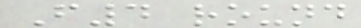F4 round
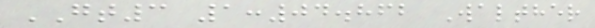GT3 1:04.862 Walther
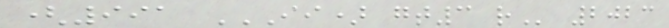(991 II) GT3 R 2023
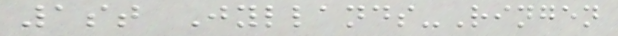1st Jyllands-Ringen
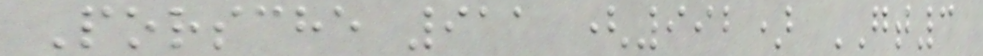Porsche 911 (992) GT3
